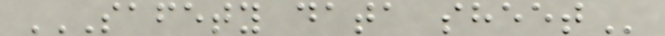SAFETY DATA SHEET
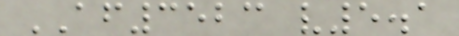AF3523 v5.1
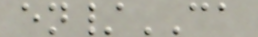en/CA
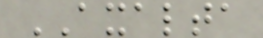AXALTA
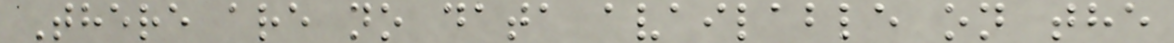There are no data available on the
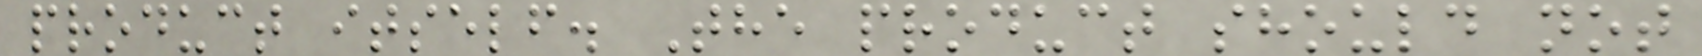product itself. The product should not
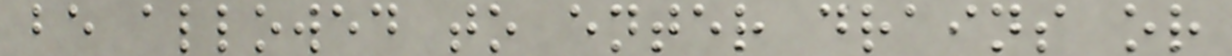be allowed to enter drains or
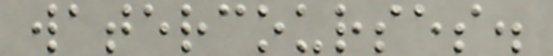watercourses.
